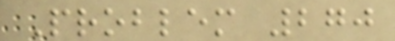Problem 270
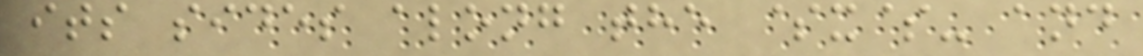its sides along the $x$- and
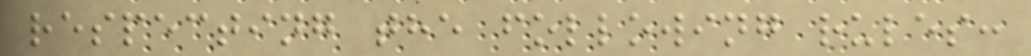respecting the following rules:
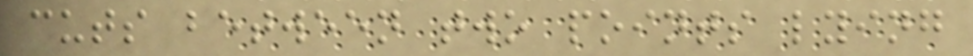cuts between two points lying
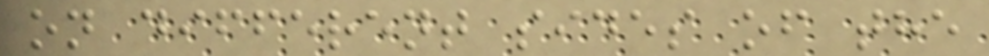on different sides of the
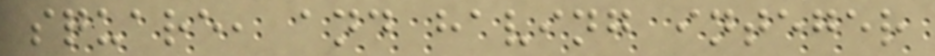square, and having integer
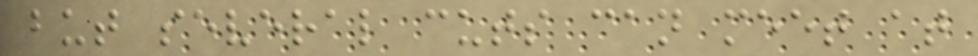but several cuts can meet at
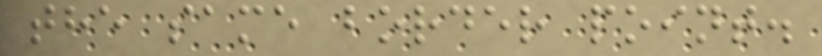the same border point.
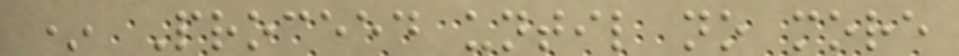* Proceed until no more
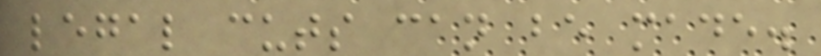legal cuts can be made.
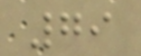79
